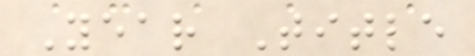Year Title
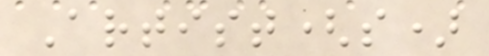Artist(s)
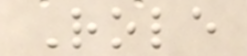Role
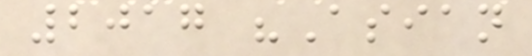2017 "Asian
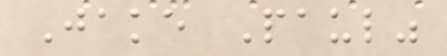Jake Paul"
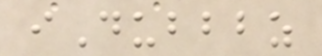iDubbbz
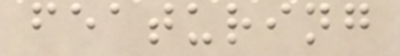featuring
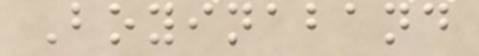Boyinaband
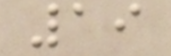19
